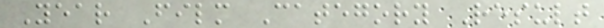Year Film Category Result
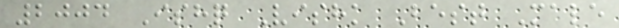2004 Ishq Vishk Best Male
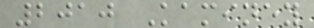2010 Kaminey
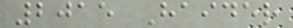2015 Haider
